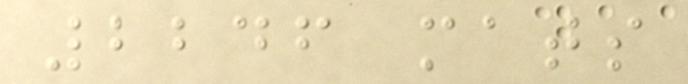2246 mats
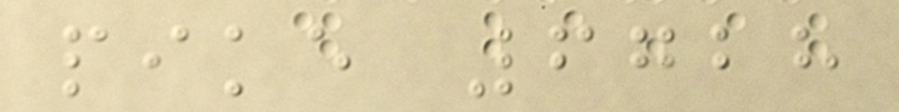pike 6728
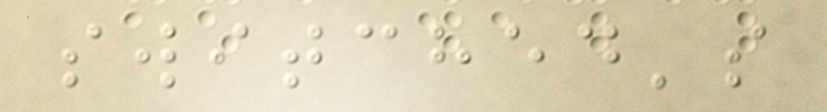switched's
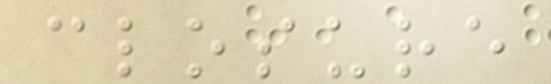closure
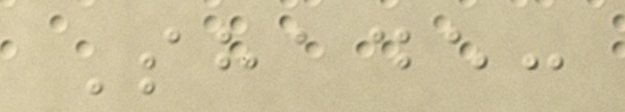Shade:
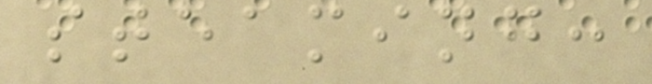steaming:
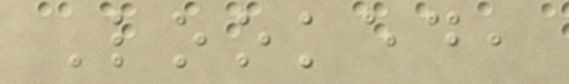Looked,
